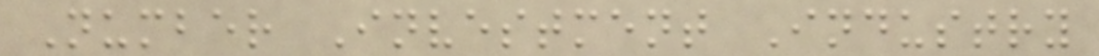Number Investment Industry
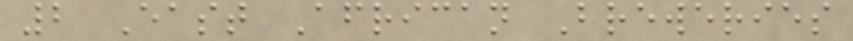2 East African Breweries
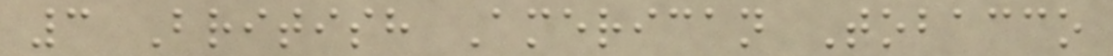3 British American Tobacco
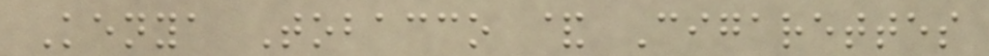Kenya Tobacco & Cigarettes
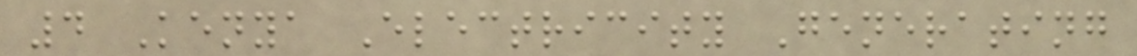4 Kenya Electricity Generating
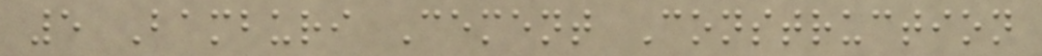5 Bamburi Cement Construction
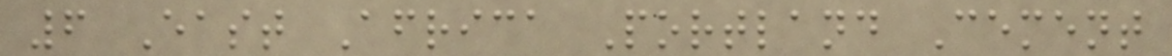6 East Africa Portland Cement
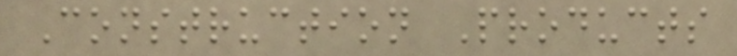Construction Products
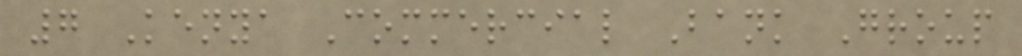7 Kenya Commercial Bank Group
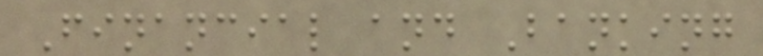Financial and Banking
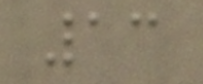13
